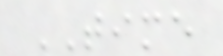TIME
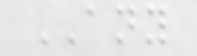ANY
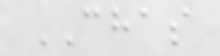CHAS
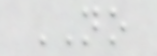NO
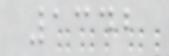1342
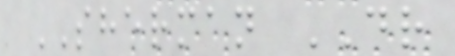SHERMAN DR
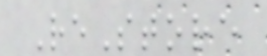ReStore
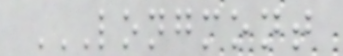LONGMONT
